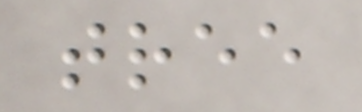tree
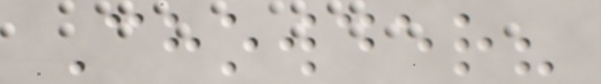Chowder?
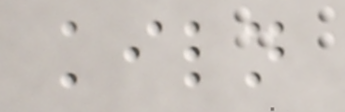kiln
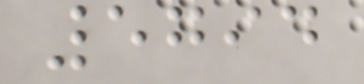5794
